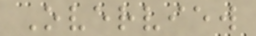Overview
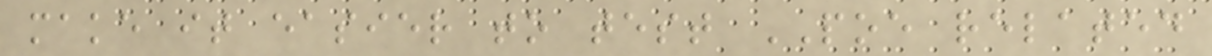make it easier to test POE related
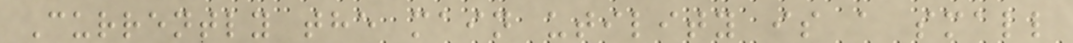Currently the main utility is a small
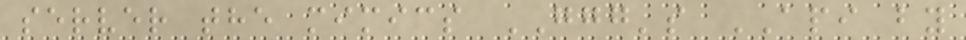server the mimics GGG's API by
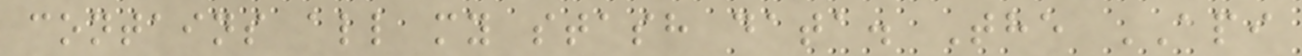contains all my stash data. The API
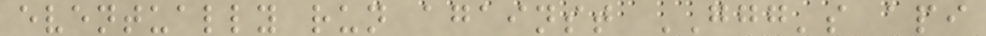eventually run against GGG's api
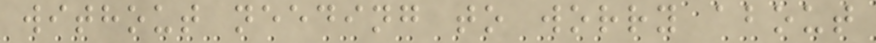without needing to worry about
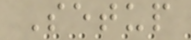Setup
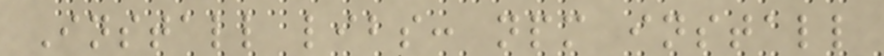Install libs: npm install
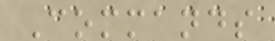Commands
